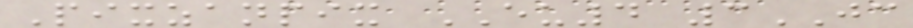Pixzanpix EU4 3JC
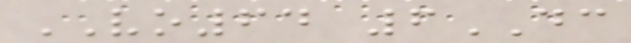VO64 6DC
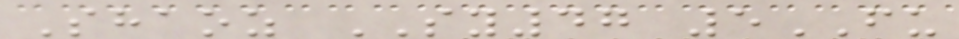Shaoz SY47 5FU
